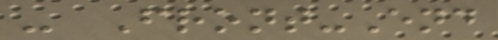- Front-End
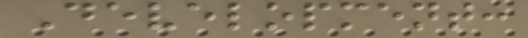Development:
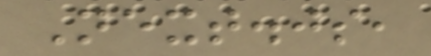Next.js,
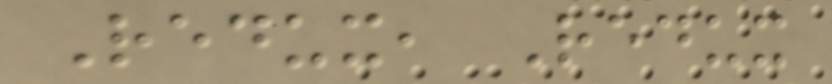Redux, Redux
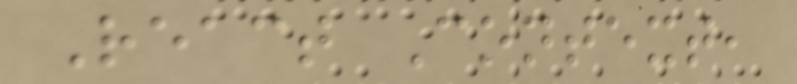React Context,
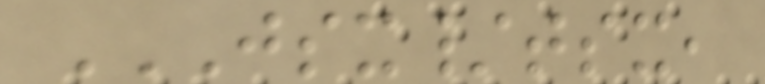JSX/TSX,
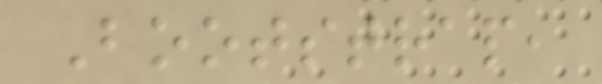Bootstrap,
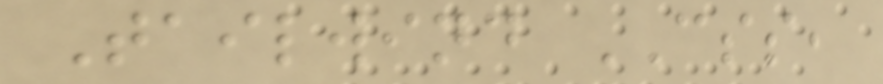Tailwind CSS,
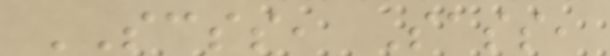SCSS, Sass,
